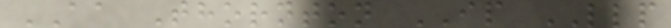AA Thornton IP LLP
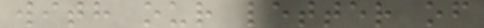with our letter of
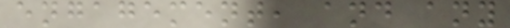engagement, and any
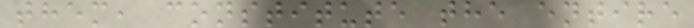them, constitute the entire
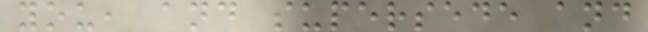you, and supersede and
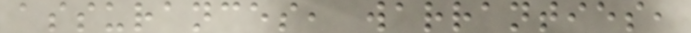assurances, warranties,
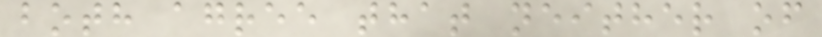both agree that neither of
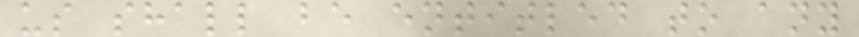us shall be entitled to any
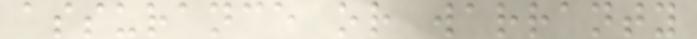assurance or warranty
